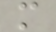m
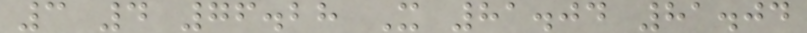3 4 76.28 X 81.04 81.04
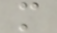m
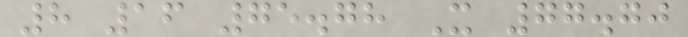8 16 75.78 X 77.70
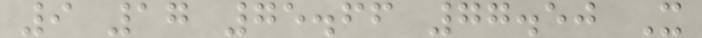9 17 75.66 77.50 X
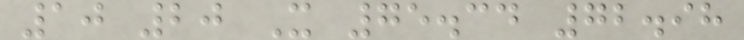10 20 X 75.34 72.98
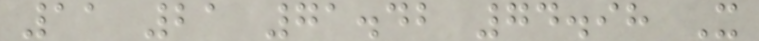11 21 71.42 74.98 X
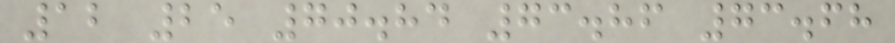12 25 70.84 73.86 73.68
